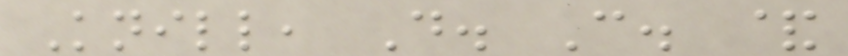Knill, D. C. &
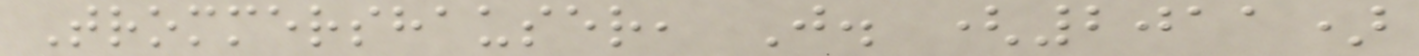Trommershauser, J. (2011)
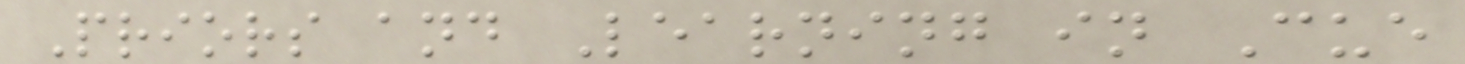Priors and Learning in Cue
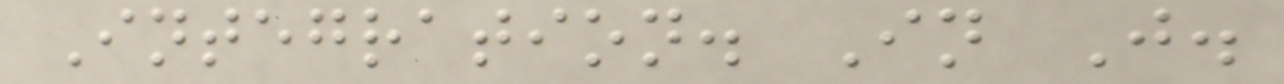Integration. In J.
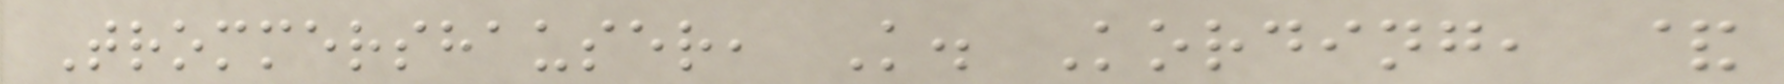Trommershauser, K. Kording, &
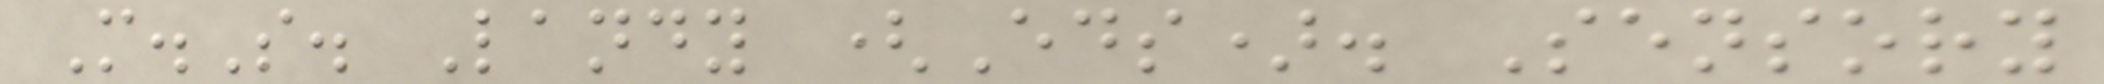M.S. Landy (Eds). Sensory
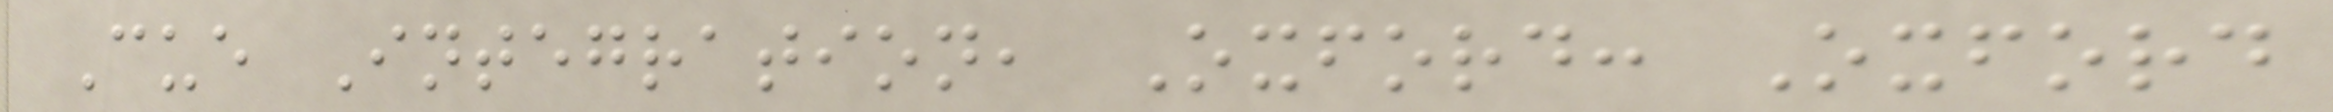Cue Integration, Oxford: Oxford
